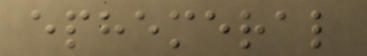ephemeral
